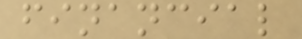financial
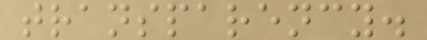transparency.
